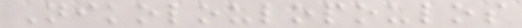Nikoloulopoulos
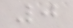0
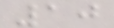10
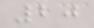20
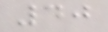40
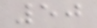50
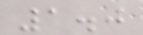1.0
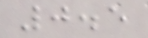0.5
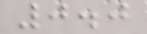0.0
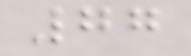77
